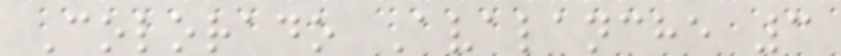Colorado Avalanche 3
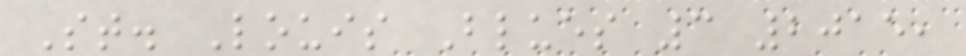St. Louis Blues 3 2015,
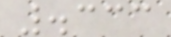.333
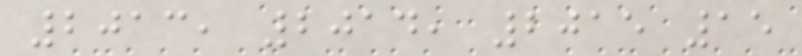2013, 2014, 2015 15
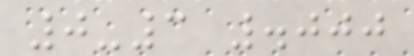0-3 .000
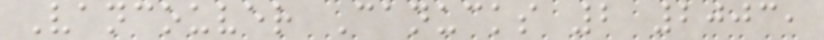Vancouver Canucks 2 2003,
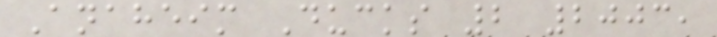Anaheim Ducks 2 2003,
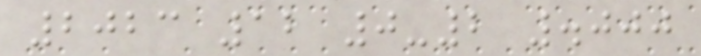2023 12 0-2 .000
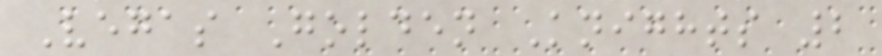Vegas Golden Knights 2
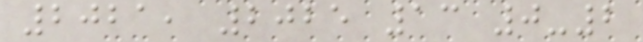2021, 2025 13 0-2
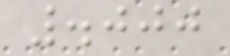.000
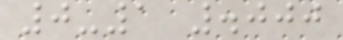0-1 .000
